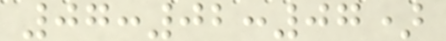07:02:07)
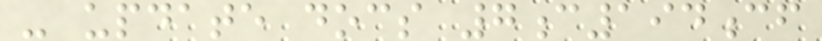- update docs 7c194cf
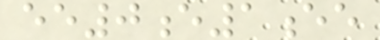ee0e1ee
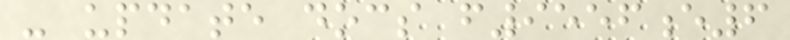- update docs f9556e6
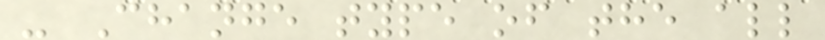- Change type of the all
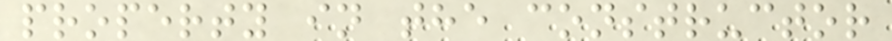property in the constructor
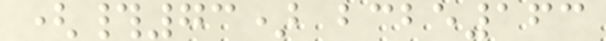(#73) bcbe163
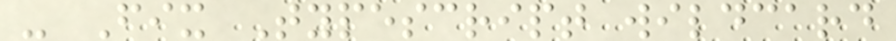- Fix Typescript wildcard
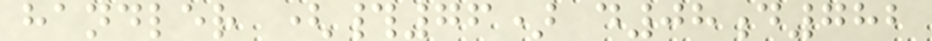handler (#76) d08d782
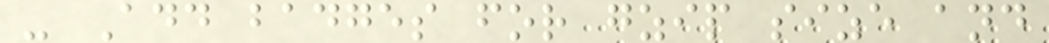- Add badges for gzip size and
